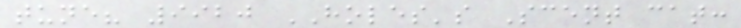tune? 9920 HOLES's Scent cat:
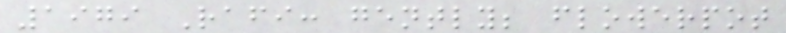1979 Rafi: gently; flowerpot
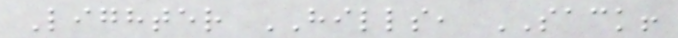Lighter HILLS, SACK!
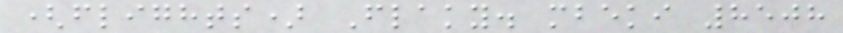(flights) Flaky. mbeki 8508
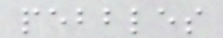pebbles
